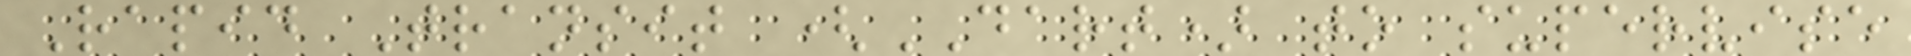Rapid Transit (DART) to supervise
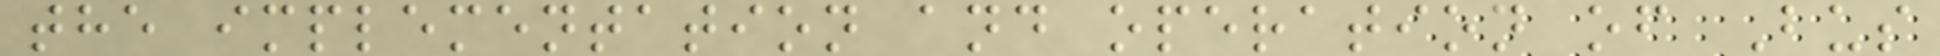the implementation and operation of Bus
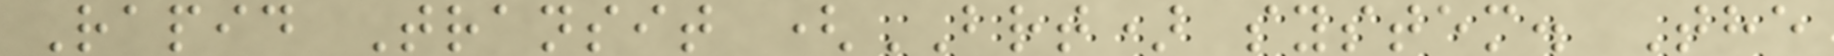Rapid Transit (BRT) system. The
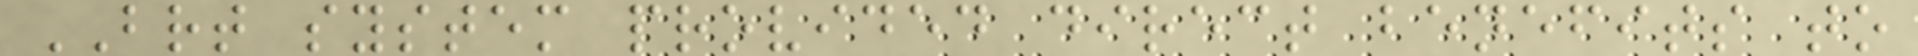BRT system provided direct benefits to
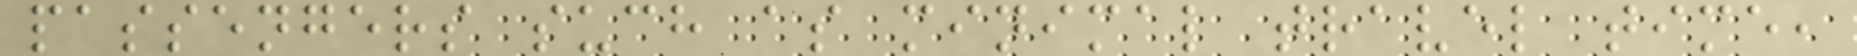passengers such as minimal travel time,
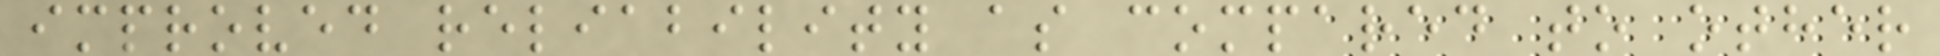improved reliability as compared to other
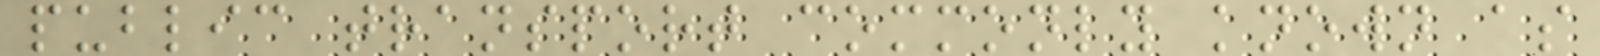public transport commonly known as
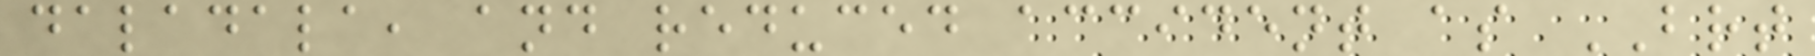daladala, and reduced accident as BRT
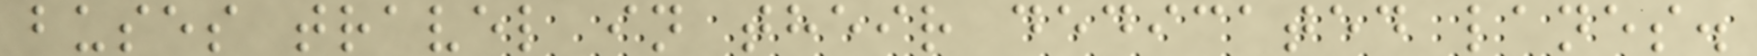buses travel in their dedicated lanes.
